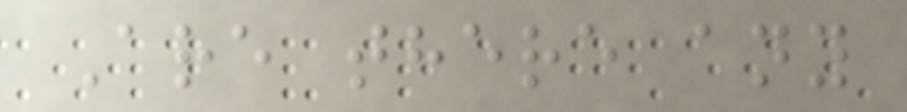Are there any
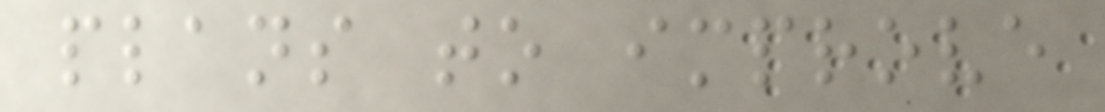plans to improve
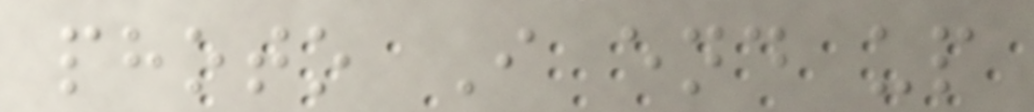photo I end up
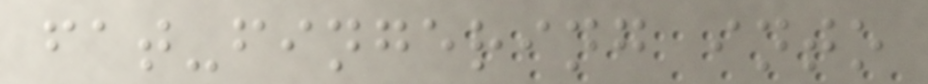fat-fingering into
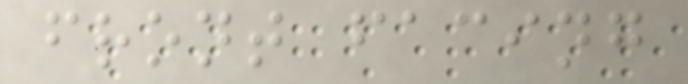front facing
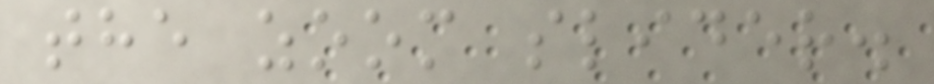the zoom slider.
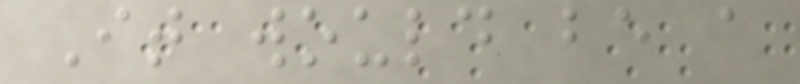It would be a
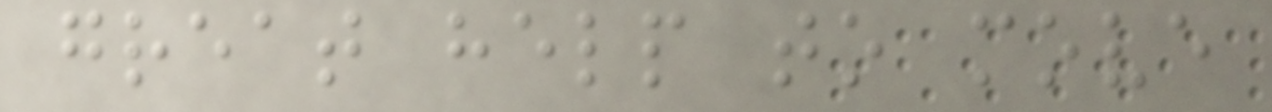great help to move
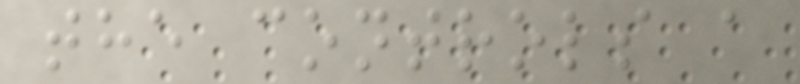the controls a
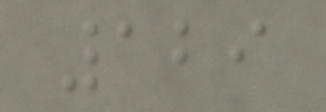129
